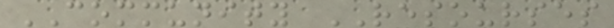COMMUNITY RESOURSES
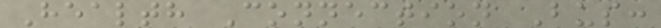Health Connection Bus:
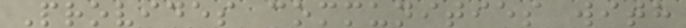Provides communities with
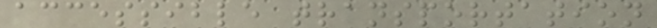accessible transportation
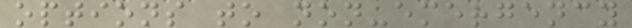options to non-emergency
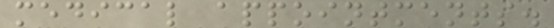medical appointments.
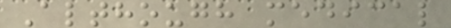Although medical
